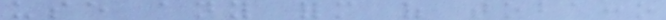use any form of tobacco
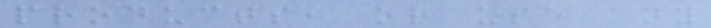products, or use any
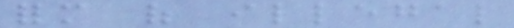form of illegal
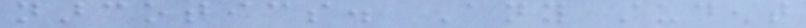narcotics. Any student
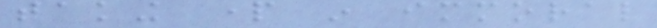taking part in immoral
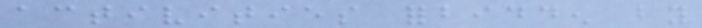activities forbidden by
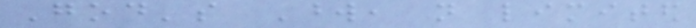God's Word, not limited
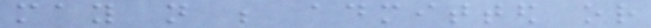may not be admitted or
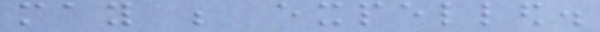may be expelled.
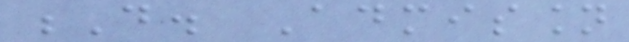D. Admission
